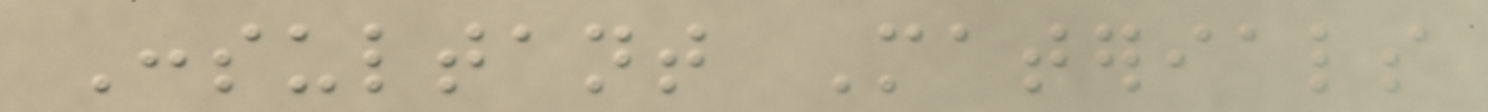Consultant Materials
